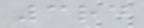3rd
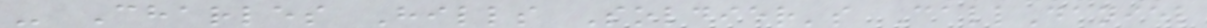- Charles Hills Soldier's CallDaniel
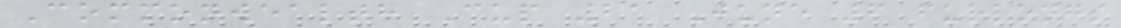Commonwealth Cup 21 June 6 furlongs
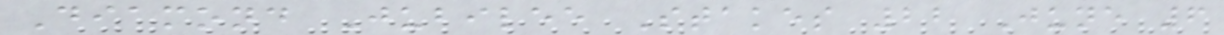Diamond Jubilee Stakes 22 June 6
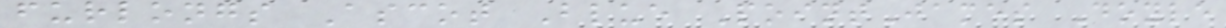furlongs Ascot Blue PointJames Doyle
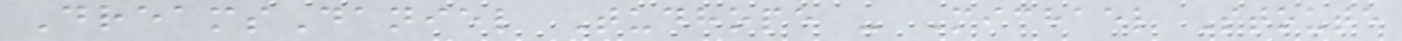DreamsDaniel Tudhope - Michael Stoute
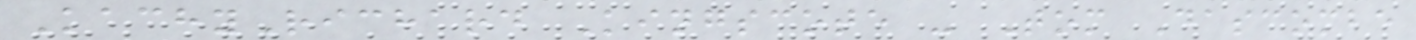KachyRichard Kingscote - Tom Dascombe
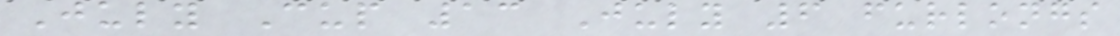July Cup 13 July 6 furlongs
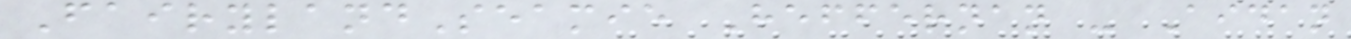FairylandSeamie Heffernan - Aidan
